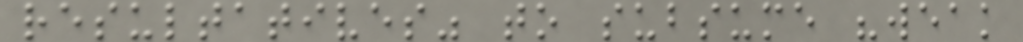resultatives" to subsume "weak
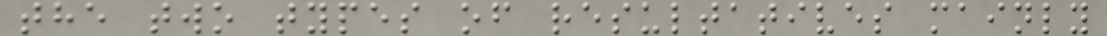the two types of resultatives mainly
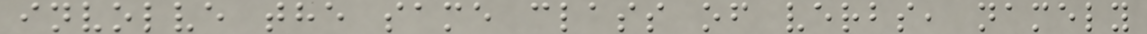involve the same class of verbs, namely
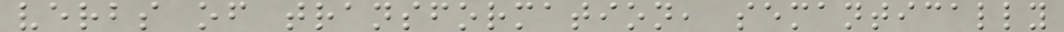verbs of transformation, semantically
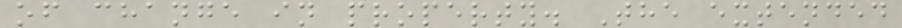of change in property. The extended
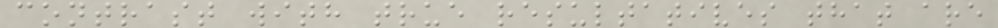contrast with true resultatives that are
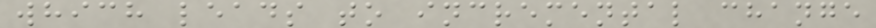which leads to incremental change
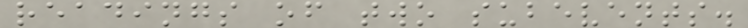readings of two subevents.
